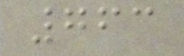763
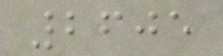2605
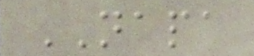NAPA
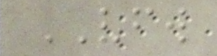VFW
